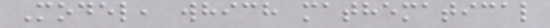Model, which mathematical
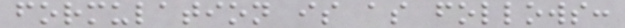formulation is as follows:
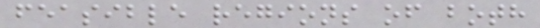feasible regions of both
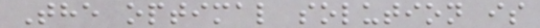The optimal solution is
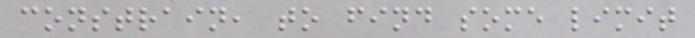constrain, to find some limit
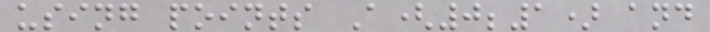using points A(0;1) and
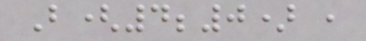B(4;0) ,
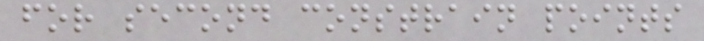for second constrain points
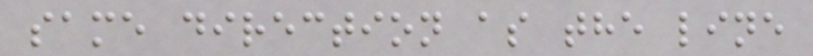same direction as the line
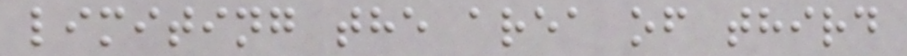limiting the area of third
